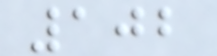102
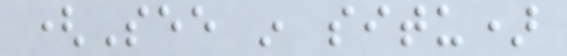(See in situ)
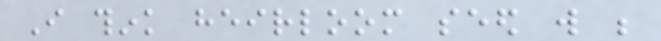I think heirloom seed will be
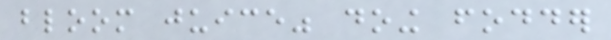bloom juice" doing fodder
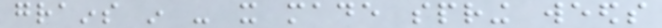grains in - it made spring weeds
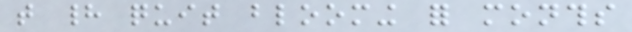that had quit blooming for months
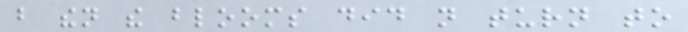but then the blooms did not turn to
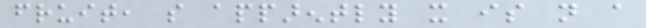fruit, so apparently it is not a
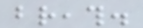breath.
